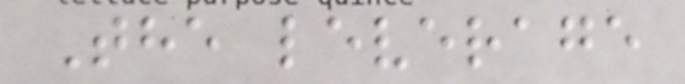The leverage
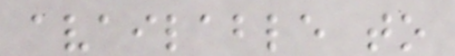available to
